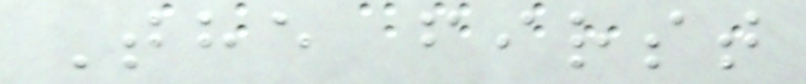The first
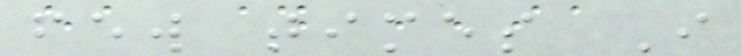few times I
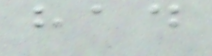had
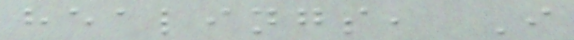healings, I
